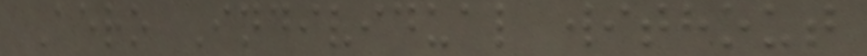Aero Individual without
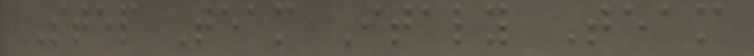Step Team Italy Team
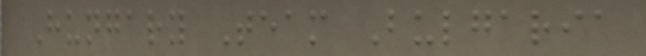Hungary Team Bulgaria
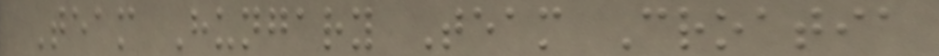Team Hungary Team Croatia
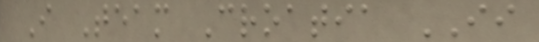I Team Croatia II
